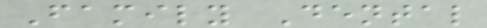Family Dental
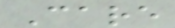Care
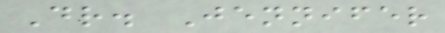Dr. Jennifer
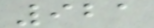921
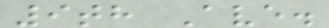9th Ave.
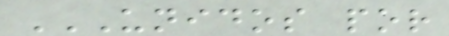UNIDOS POR
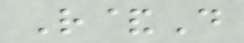R&D
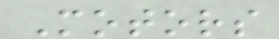Motors
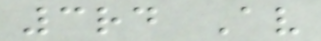3rd Av
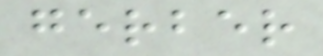gerber
